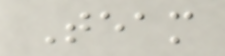Team
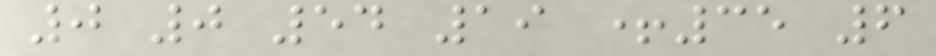0 0 54 19 +35 6
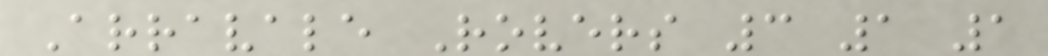Arravale Rovers 3 1 1
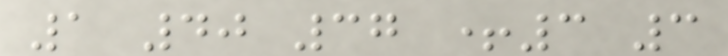1 40 37 +3 3
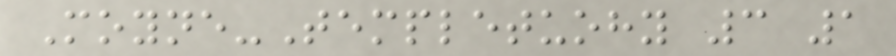Moyne-Templetuohy 3 1
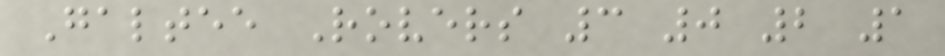Galtee Rovers 3 0 2 1
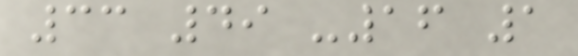33 49 -16 1
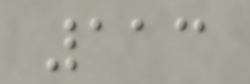113
